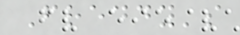Freddy's
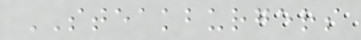STEAKBURGERS
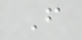F
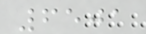6501
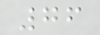76
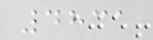4831
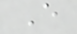E
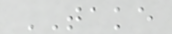TAKE
